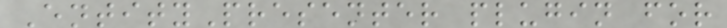EntityPresenter plugin for
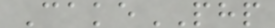CakePHP
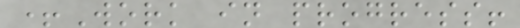+Work in progress!
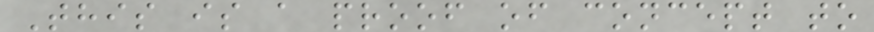This is a proof of concept to
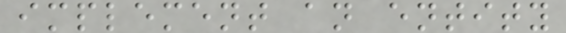implement an entity
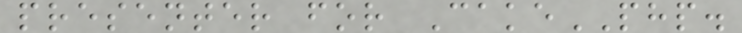presenter for CakePHP.
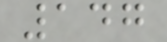147
